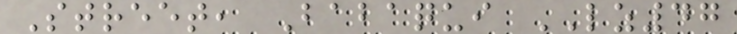Street, Babaqui LZ47
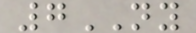7NY
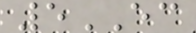5EC
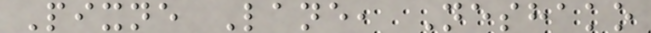Pixne Lane, Neshako
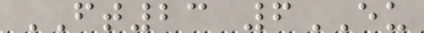FT23 6EU
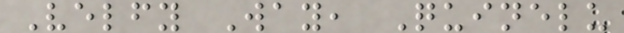Velfy Way, Quinelu
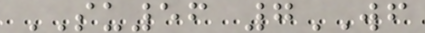SU56 7WF
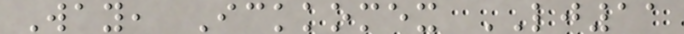Way, Ickkomex LJ11
